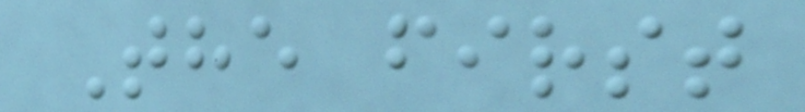The first
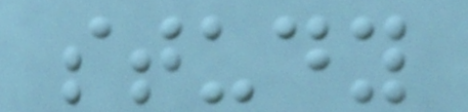study
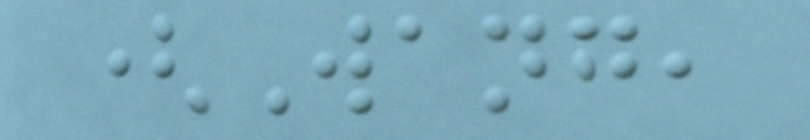(Wang,
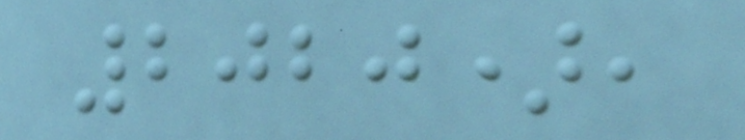2020),
